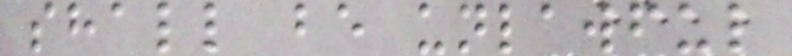shall be unlawful
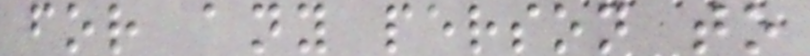for any person to
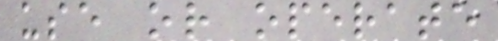use or operate
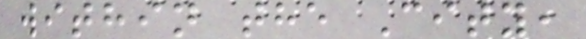within the City,
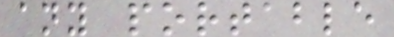any portable
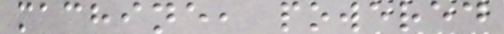machine, powered
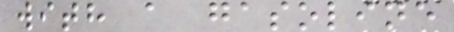with a gasoline
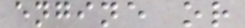engine or
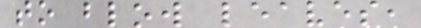to blow leaves,
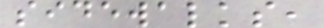sidewalks,
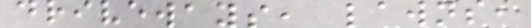driveways, lawns,
